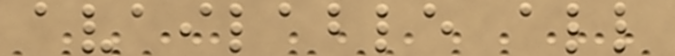available all
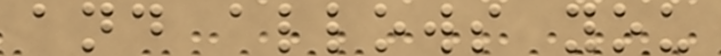and allows you
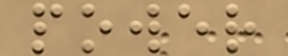power
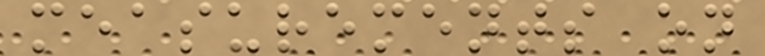measurements on
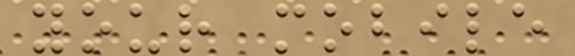your mobile
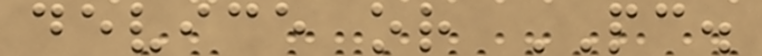device or PC.
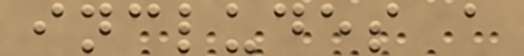includes a
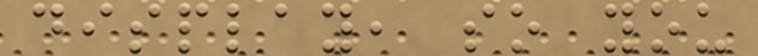display, so you
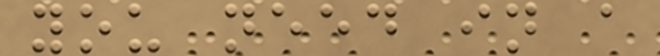you need in a
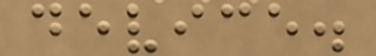device.
